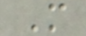M
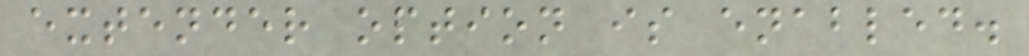extender option is enabled.
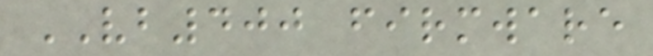VB400 firmware
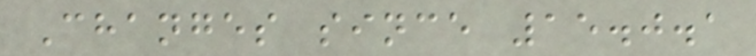Changes since 15.0.1
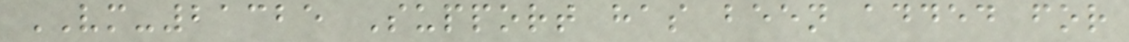VM-21325 Support has been added for
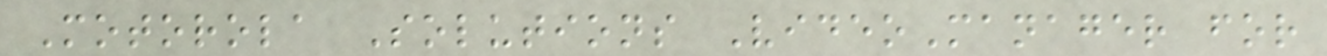Motorola Solutions VideoManager for
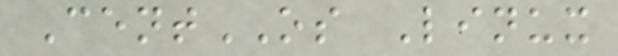CentOS Linux
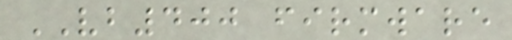VB400 firmware
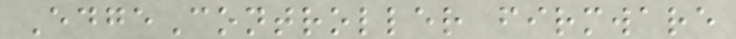EdgeController firmware
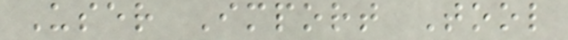User Import Tool
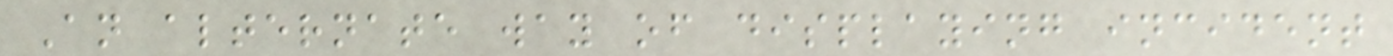An alternate way of displaying incident
